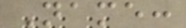Name:
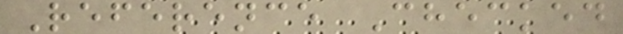Reference Checked
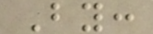By:
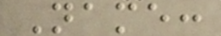Name:
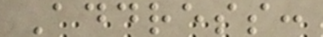Address:
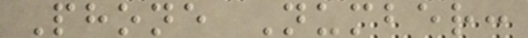Phone Number:
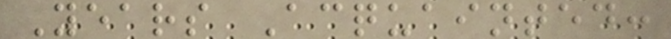Years Acquainted:
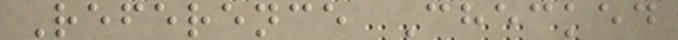Reference Checked
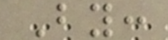By:
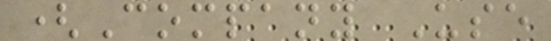(Company Use
